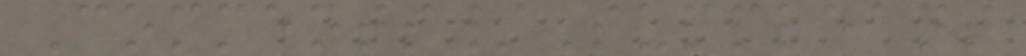Comments/Suppleant
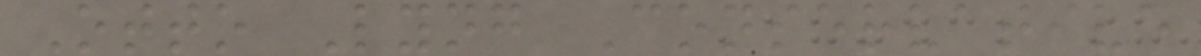Otto Lyng Conservative
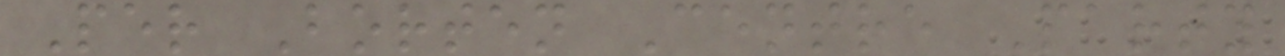Per Borten Centre Party
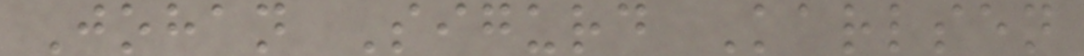Johan Sigurd Karlsen
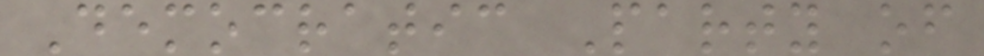Democratic Party of
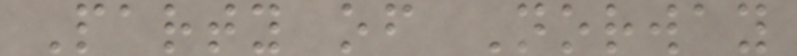Party of Norway
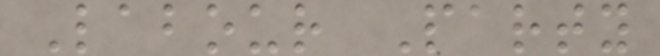Labour Party
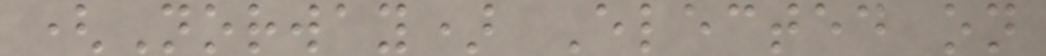(Norway) Elected on
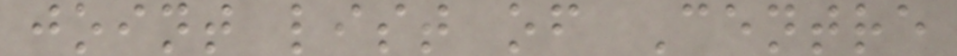joint list of Centre
